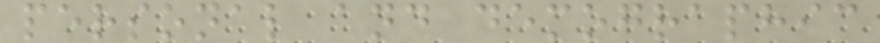personal and demographic
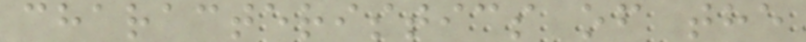characteristics of the
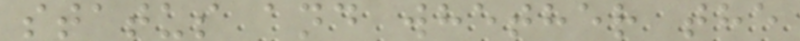status and whether the
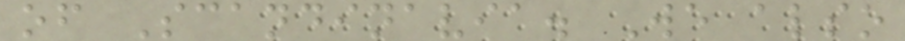of Scandinavia. We also
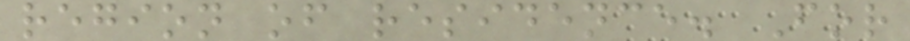region of residence. For
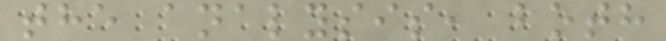the analysis, both
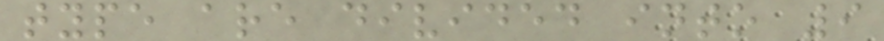type are divided into 9
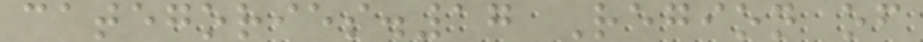categories.17 Region of
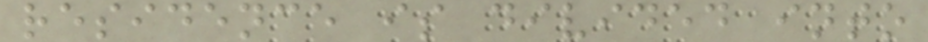residence is divided into
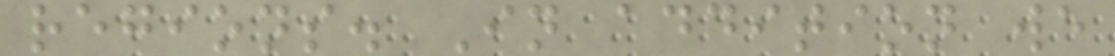regions. In addition we
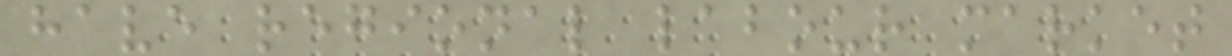have regional labour market
